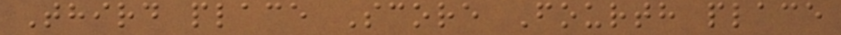Third place Score Fourth place
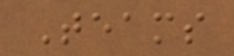Teams
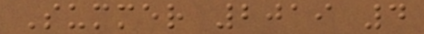Summer 2019 4
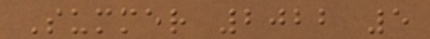Summer 2022 5
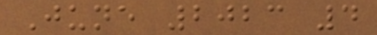June 2023 4
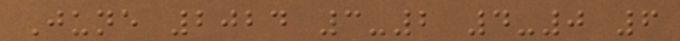June 2024 3-2 4-0 6
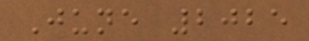June 2025
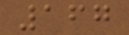167
